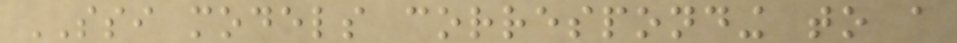SSI models corresponding to a
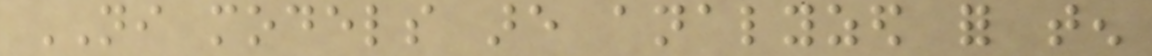NI models are analyzed for ten
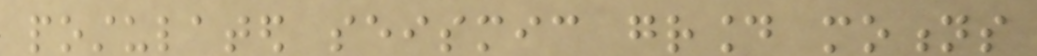postulated seismic ground motions
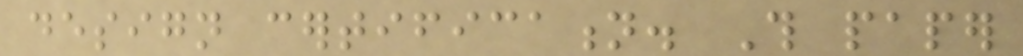design certification. This paper
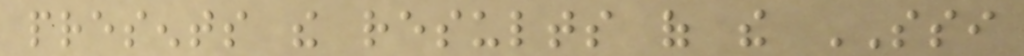presents the results of the SSI
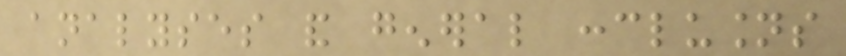analyses and general conclusions
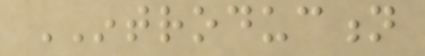INTRODUCTION
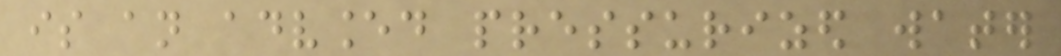is an advanced pressurized water
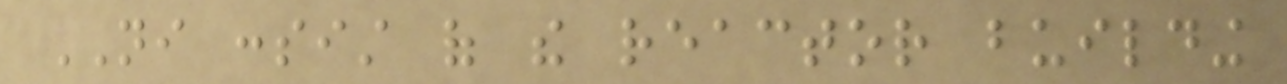NI consist of the reactor building
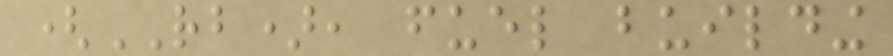(RB), fuel building
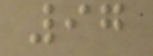97
